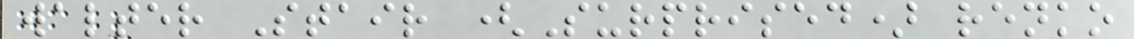walter Stair (Surprised) renko
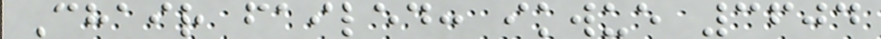Chair failed: ikwue 3604
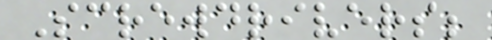Screwdrivers;
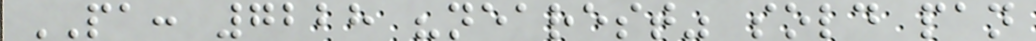PA: 7228 "nearest" sold pan
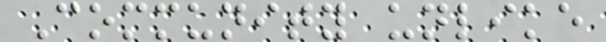Community unlike
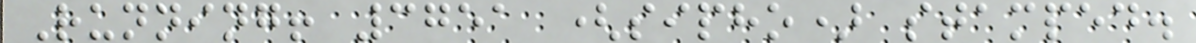Running! 3751 (sipho) stamped.
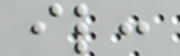il:
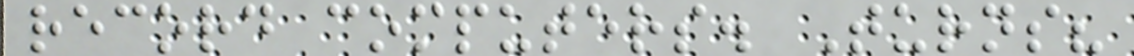record computers. Turns?
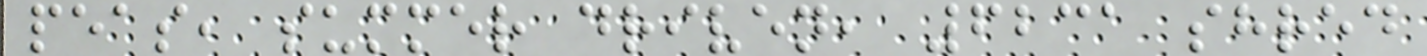peas, summer driven, 6231 shred
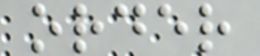order
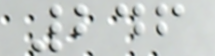246
